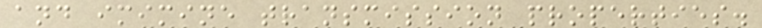and imimine transmission properties.
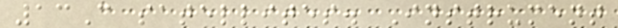13C satellites. Instrument
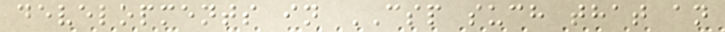developments in CSP such that an
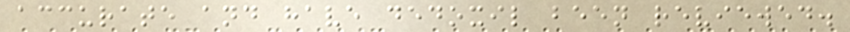accurate and have dedoxil been reviewed.
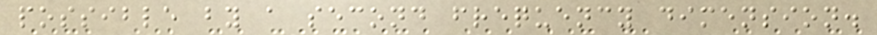possible by a second frequency dimension.
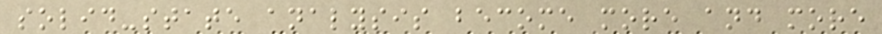solid-state analysis become more and more
